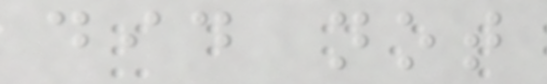did not
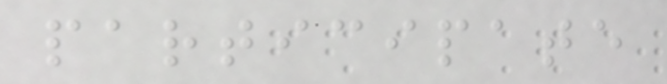participate
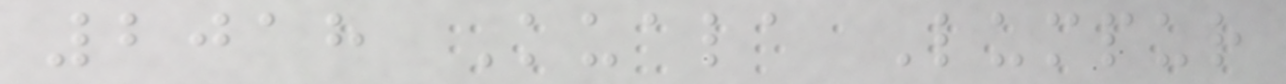2018 Kuala Lumpur
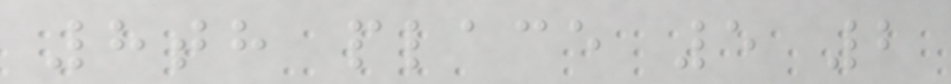8th place 5 2
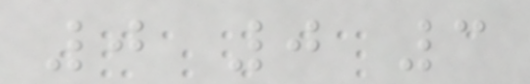0 0 3
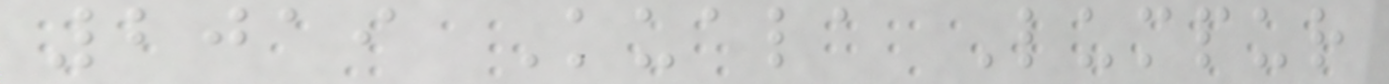2019 Kuala Lumpur
